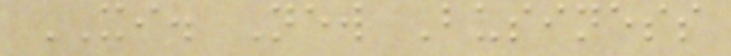XI. New Business
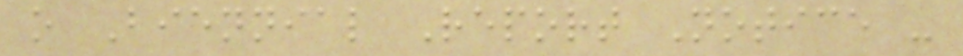o Biennial Report Notice -
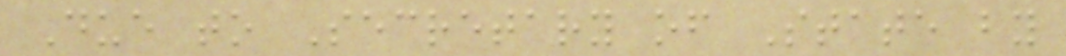Due to Secretary of State by
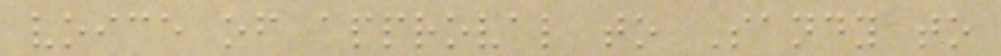voice of approval to Sandy to
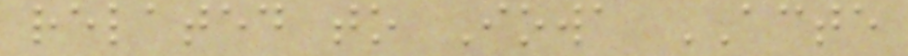related to Iowa ACTE
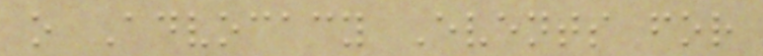o Advocacy Events for
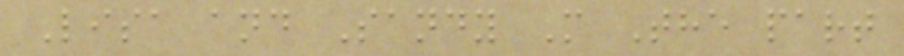Lisa and Sandy M The part
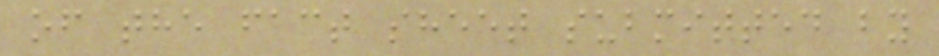of the fact sheet submitted by
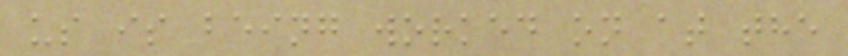us is being worked on at the
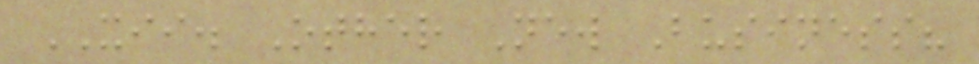XII. Other New Business?
